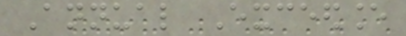Annual Exceedance
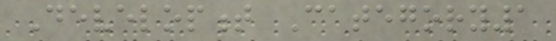Development Category1
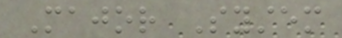Major System
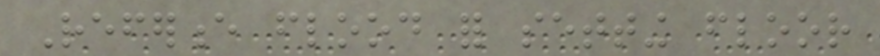Reference flood for setting floor
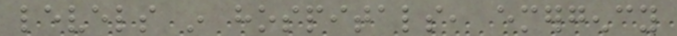levels in hospitals, emergency
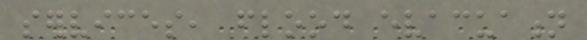services, flood evacuation
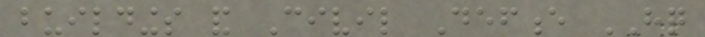buildings and Civil Defence HQ
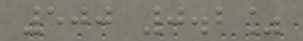500 0.2%
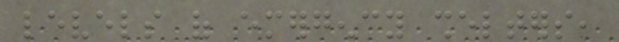levels of emergency shelters,
